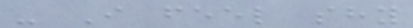- I feel shy
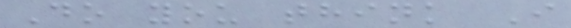Do you think I
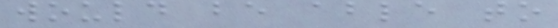would be able to
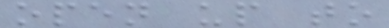open up to
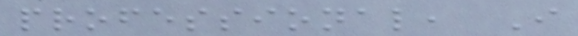professional, I
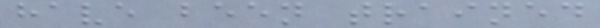have been trained
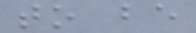to be
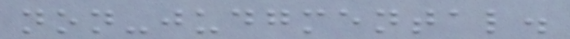non-judgmental.
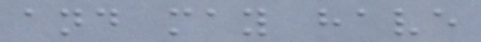and may have
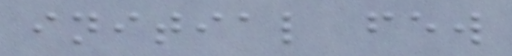initial few
